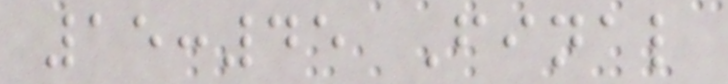15:45 Final
